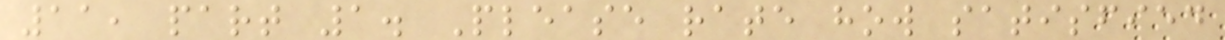11, part 1. Please rate how satisfied
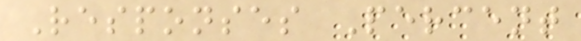Responses Percent
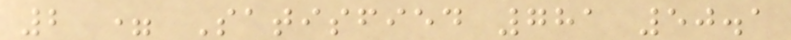2 = Satisfied 781 50.1
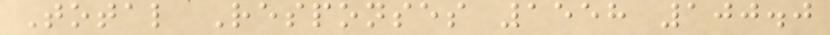Total Responses 1558 100.0
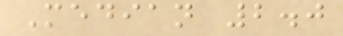Median 2.0
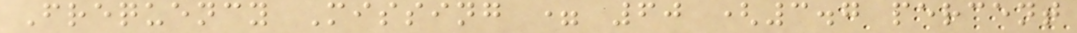Frequency Missing = 60 (3.7 percent
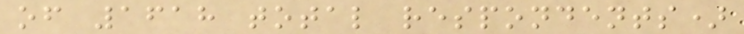of 1618 total respondents)
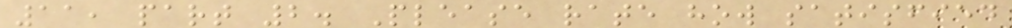11, part 2. Please rate how satisfied
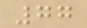77
